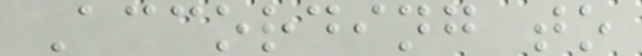According to
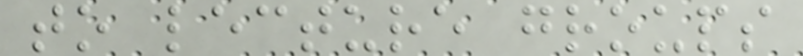to lecture groups
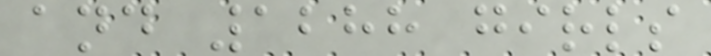and 1288 girls
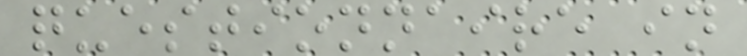questionnaire in
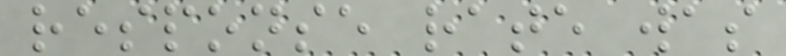response rate was
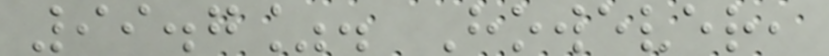99.7%. However,
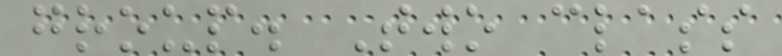group. Two class
